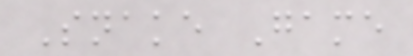Snake Game
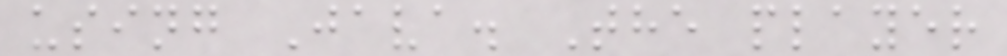using Java. The player
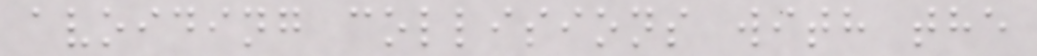avoiding collisions with the
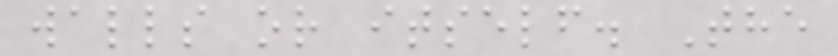walls or itself. The
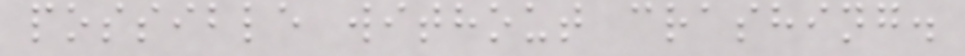possible without crashing.
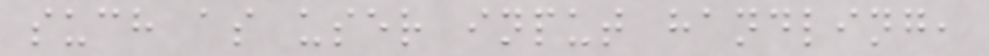such as user input handling,
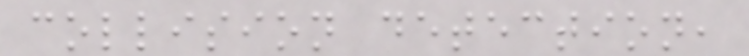collision detection,
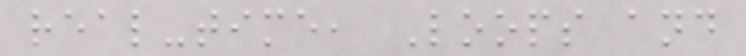real-time, Loops and
